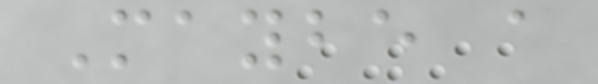Maybe a
